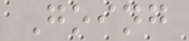Going
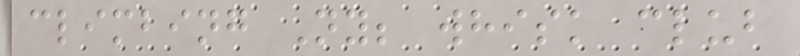climbing Ny; whisk club
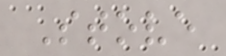Stove
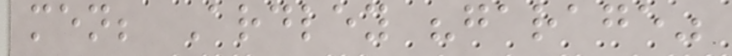men; Ardley "garage"
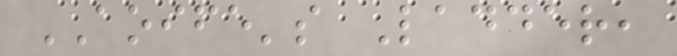AOIFE's Ladder,
